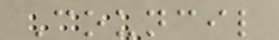Council
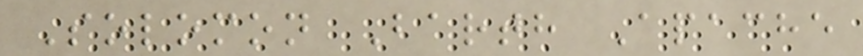Solomon Barth Apache
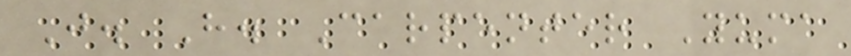J. H. Carpenter Yuma
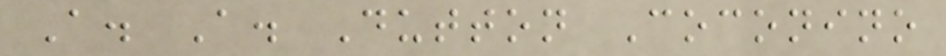A. A. Dutton Coconino
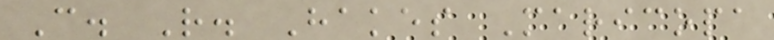C. R. Hakes Maricopa
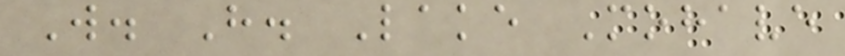W. H. Lake Mohave
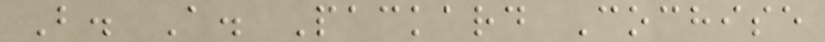B. A. Packard Cochise
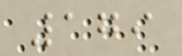179
